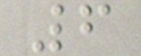6
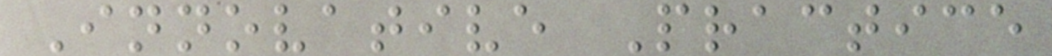Innovative Practice
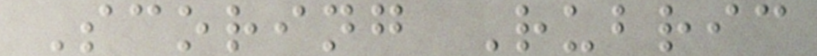Scoring Rubric
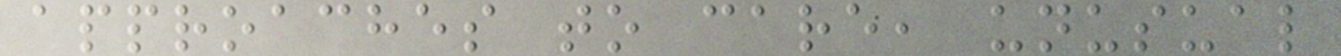approaches to care, unusual
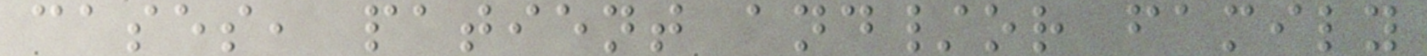cases, patient and/or family
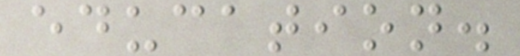education.
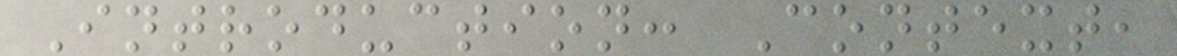Introduction: Context,
